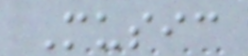Music
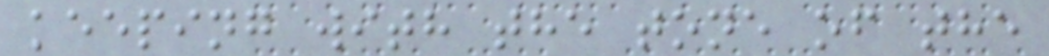keeping with the tone of the
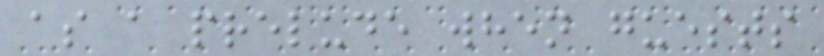as a prelude when guests
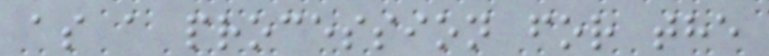as a procession for the
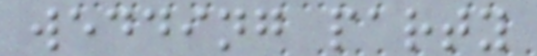wedding party
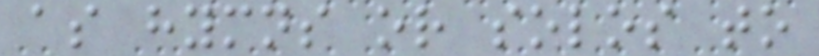as hymns or solos to
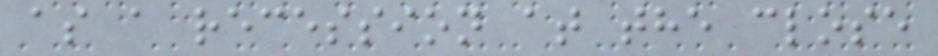as a recession at the close
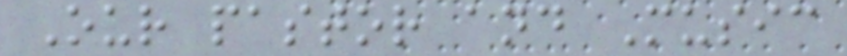Our pastor and Music
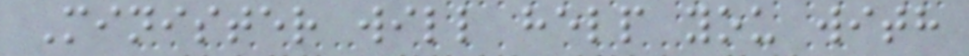Minister will help you with
